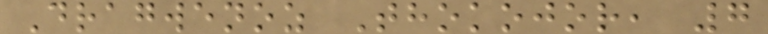Dragwenoz Thokojor, 7
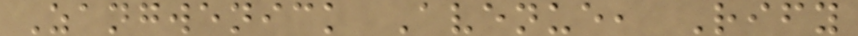Zangwenick Avenue, Rify
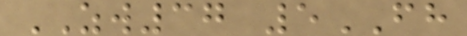ZW37 5FH
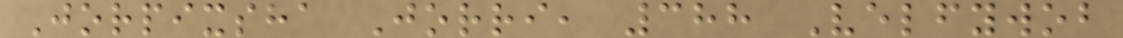Jorpixsha Jorri, 388 Velfywob
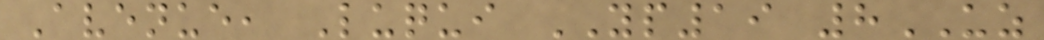Avenue, Luqui YP19 8UZ
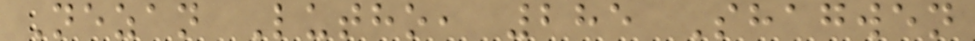Nezan Lutho, 285 Shagwen
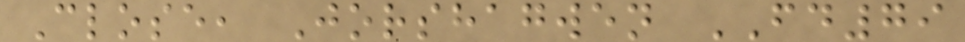Close, Jorshagwen FD79
